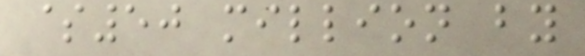$50 million by
